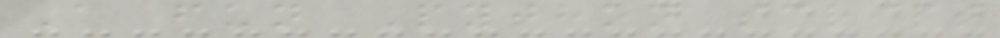A fun Python script
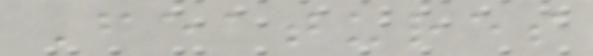Features
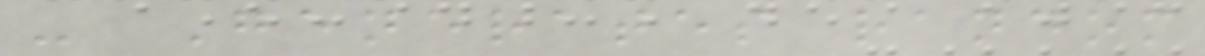- Generates random
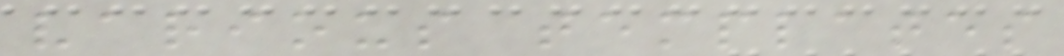various templates
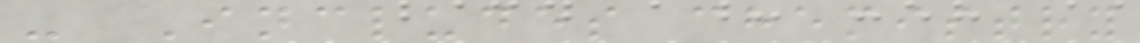- Includes chemistry
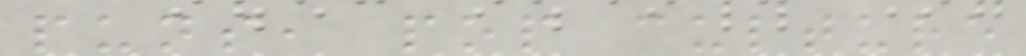puns, pop culture
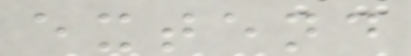extend
